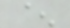^
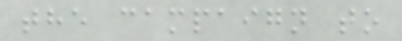the campaign to
